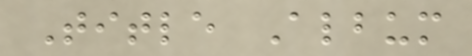Title Album
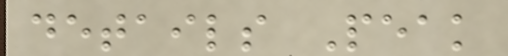details Peak
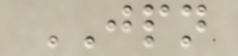JPN
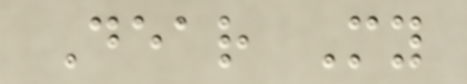Dear My
